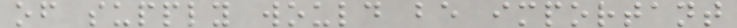of supply would be important
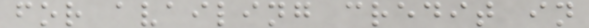for availing credit in
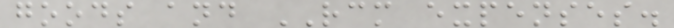goods and RCM expenses.
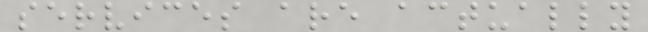services are actually
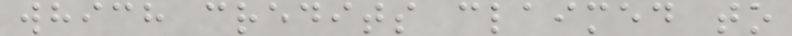which credits claimed to
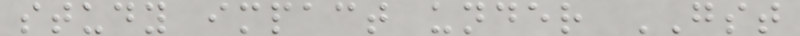study impact under GST
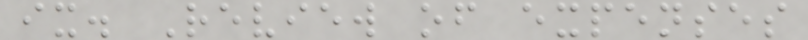ix. Review of expenses
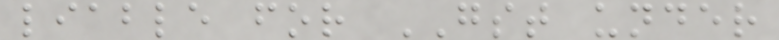liable for GST under
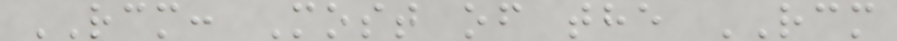RCM: Most of the RCM
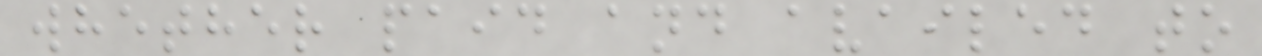whether paid and availed to
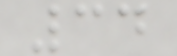34
